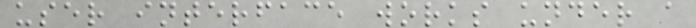user interface works under a
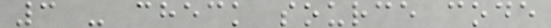3 - check source code
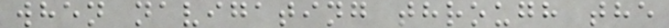when navigating through the
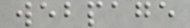webpage
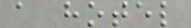a hotel
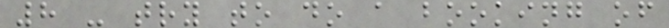8 - try to do a booking of
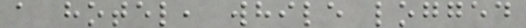a hotel, while logged
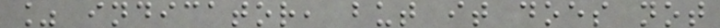% indicator, but it does not
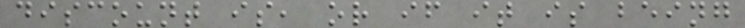discount is, or if it is being
